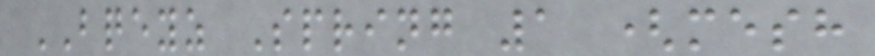BQEYZ Spring 1 (mesh
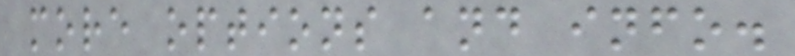more options and info.
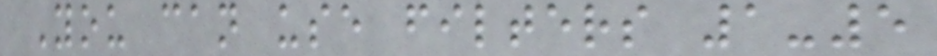You can use filters 1-5
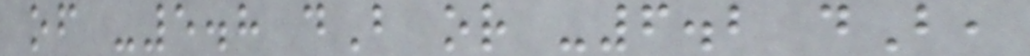of -5.8 dB or -6.2 dB,
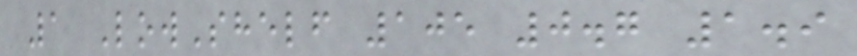1 LowShelf 105 0.7 1.9
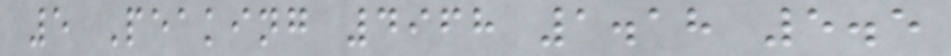5 Peaking 4968 1.18 5.5
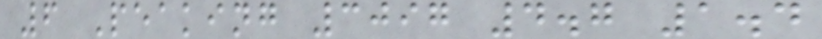6 Peaking 3097 4.7 1.4
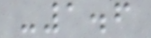-1.6
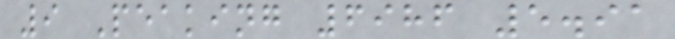9 Peaking 6986 5.91
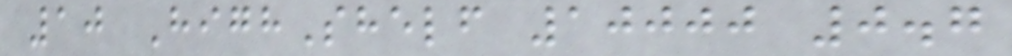10 HighShelf 10000 0.7
